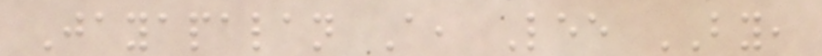Jayapalan A, Lee BY,
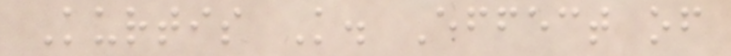Kurtis K. Effect of
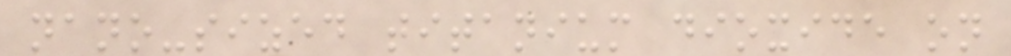nano-sized titanium dioxide on
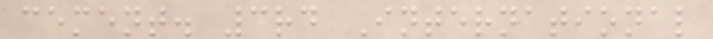cement. 3rd International
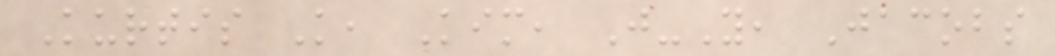Kurtis K, Kim, J-Y, Jacobs
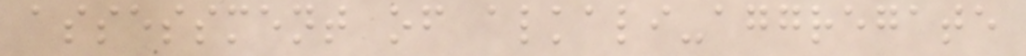assessment of alkali-aggregate
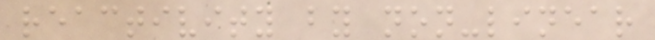reactivity by non-linear
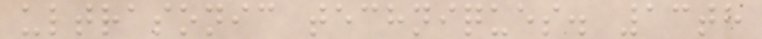ultrasonic techniques. 13th
